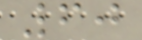60
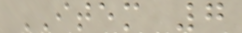ITEM 7
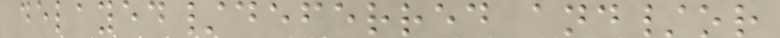delayed/deferred and/or
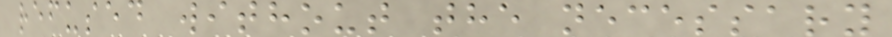refused without the necessary
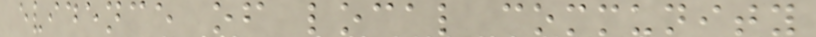evidence of local community
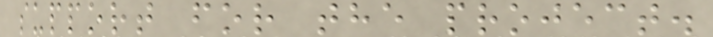support for the project.
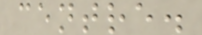centre.
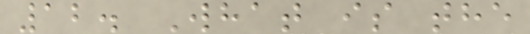12. What is the
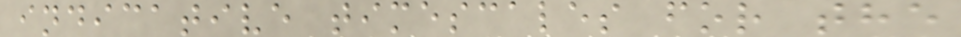indicative timescales for the
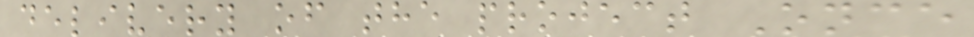delivery of the project Once
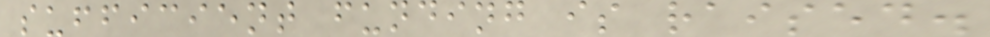sufficient funding is raised.
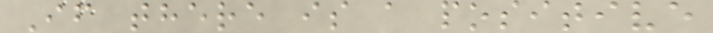If there is a positive
